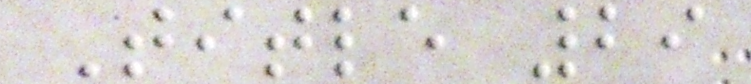Title 29
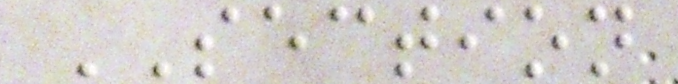SECTION
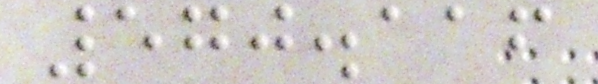570.116
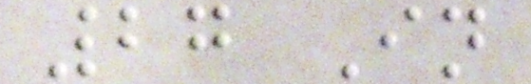27 In
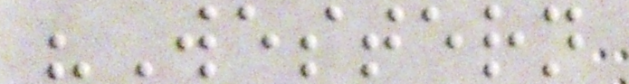"Western
